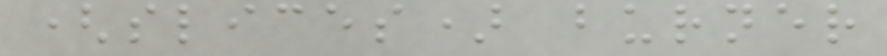(slices) burner
